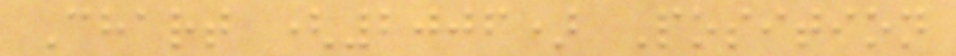Chart (2006) Position
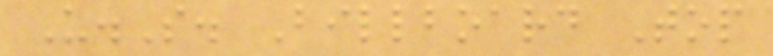U.S. Billboard Top
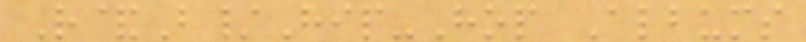R&B/Hip-Hop Albums
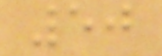50
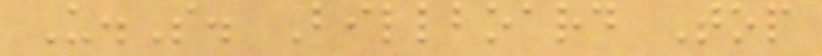U.S. Billboard Top
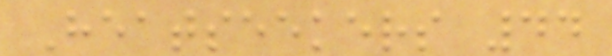Heatseekers 44
